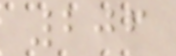206
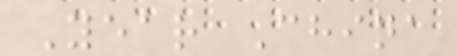Year China
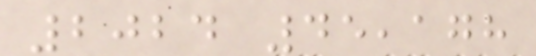2024 45,178
